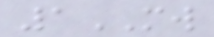1MW
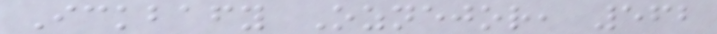Ickbafy Oznejor, 562
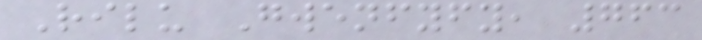Rilu Gwenfyfy, 763
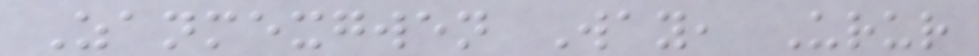Zanmexgwen Way, Urur
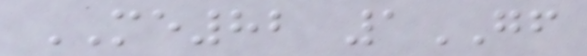ME82 1GF
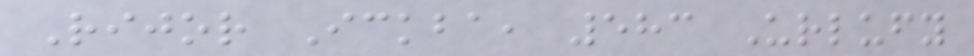Rijor Ickba, 583 Urlufy
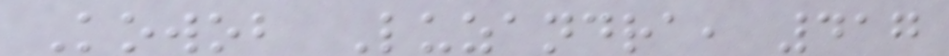Kowob Luzandra, 417
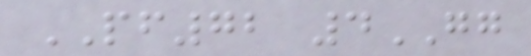PF72 4GG
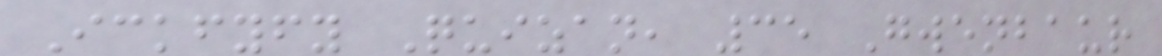Ickfyfy Quizan, 35 Gwenbaur
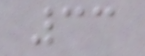33
